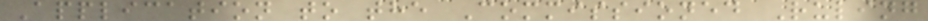Application to the Commissioned Ruling
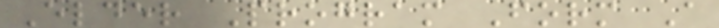Elder Program Form A
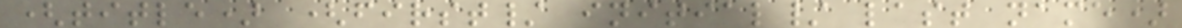(title) (first/ initial/ last name)
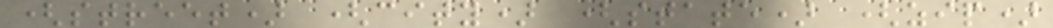(street) (city) (state) (zip)
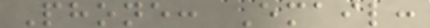Phone: Email:
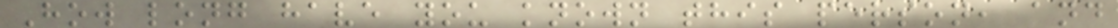How long have you known this person, and
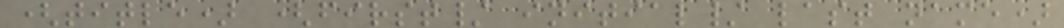(title) (first/ initial/ last name)
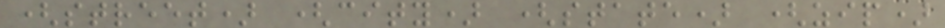(street) (city) (state) (zip)
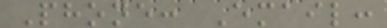Phone: Email:
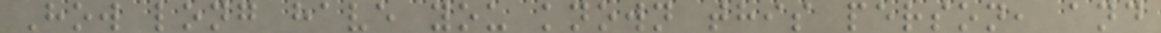How long have you known this person, and
